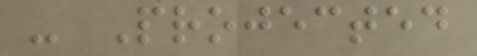- Projected
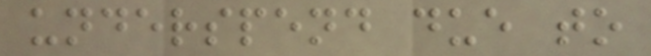underspend due to
